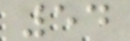54
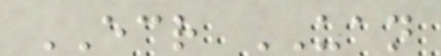ECR UAN
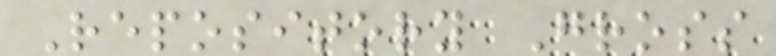Repository Gross
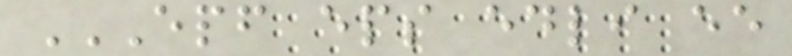EPF EPS EDLI EE
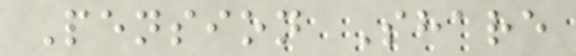Pension Share
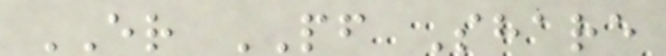ER PF Share
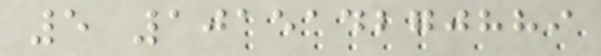5 101514270889
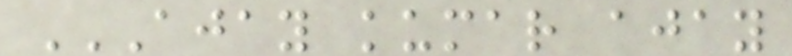AJAY KUMAR AJAY
